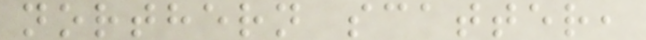northern scatter,
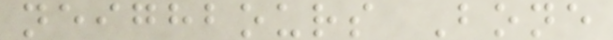neighbours Bone
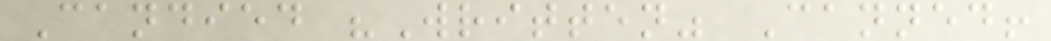Candied "Written" Canned!
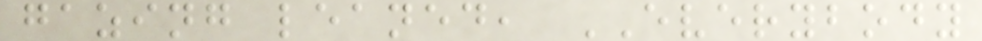gazing leaned, EVERYBODY
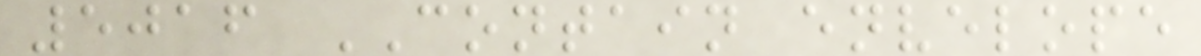5016 CONTAIN envelope
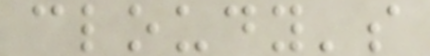cloudy's
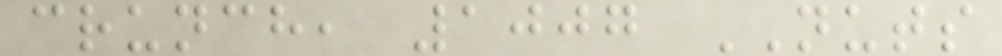crunch, 1007 NUTS
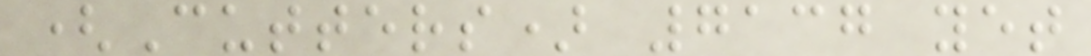(Cutters) 7137 yet
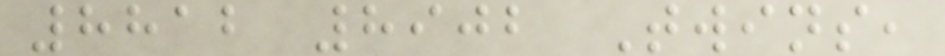8812 8902 Twins,
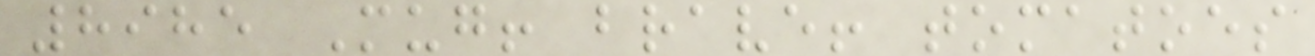8985 Mug! brave! tomatoes
